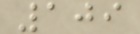109
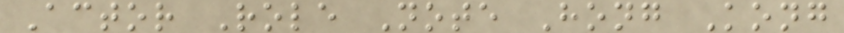Actor Role Note Hong Kong
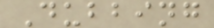Dubbing
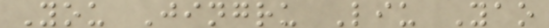You Jingru Liu Yao
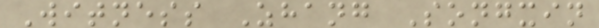Witness Zhang Songxin
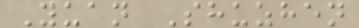Yuan Shuzhen
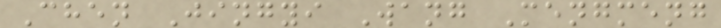Chen Jingyi Wang Mengmeng
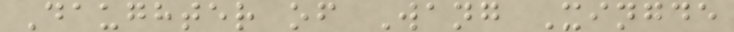Daughter of Wang Xingde
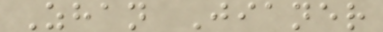Zhan Jianer
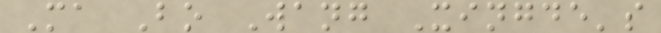Ma Bo Wang Xingde's
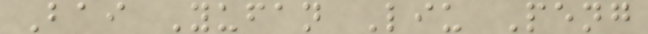Bai Yufan Liu Peng
